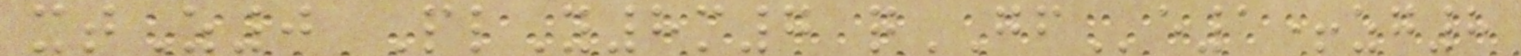xtZ0 PlY8m7 qGFe1+zg8
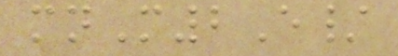mnM2E/
